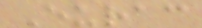Eurac
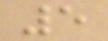5
